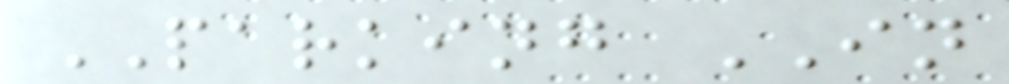PARKING IN
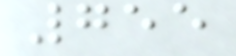755
